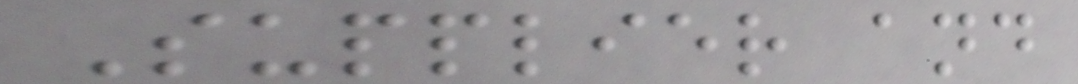Supplier and
